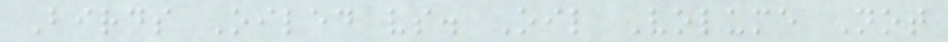Birds Oiled vs. Oil Volume Not
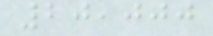20,000
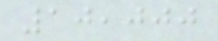10,000
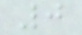0
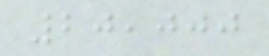20,000
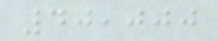40,000
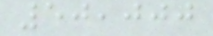50,000
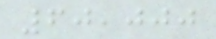60,000
